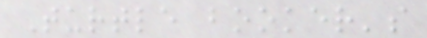Turtle booker's
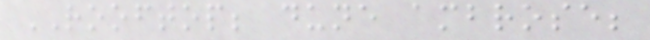ROOFTOP; dune ambrose;
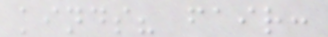kinds? fair:
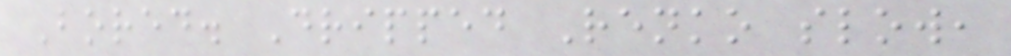Bored. Dripped Renko slow,
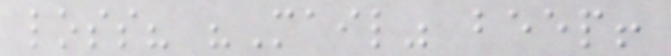loss? "Mail" beep!
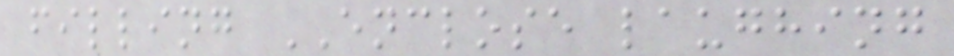filling ENCLOSE laughing
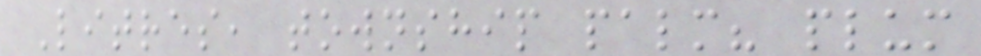Litres, township palm? plum
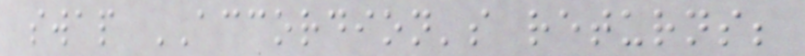swap ACCORDION's returns;
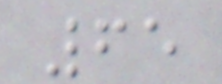65
